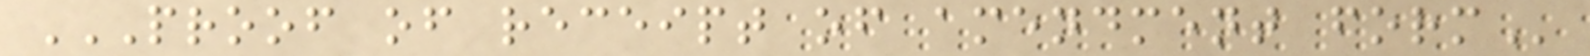PROOF OF RECEIPT OF AMENDMENT FORM
